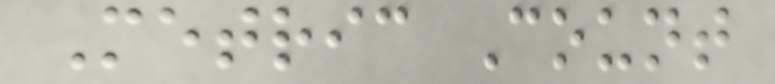Metric Count
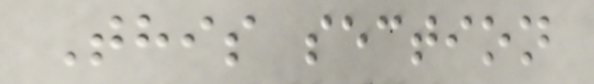This section
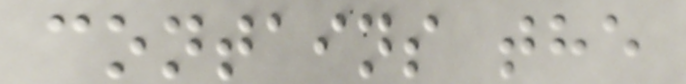contains the
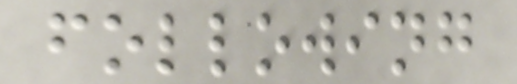following
